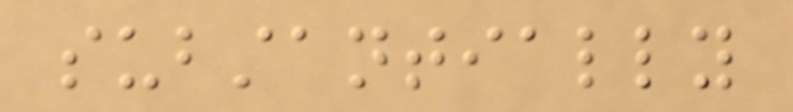substantially
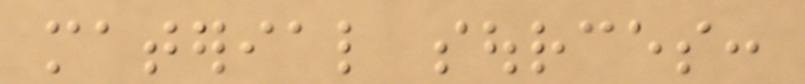material sources:
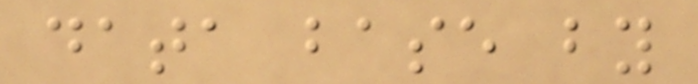data base by
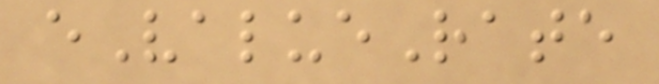eValueRate
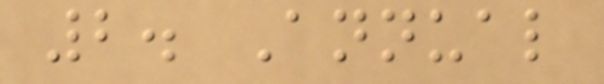2. Annual
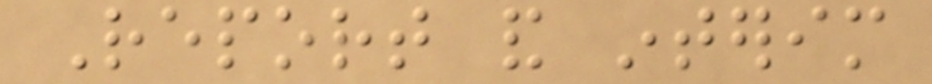Report and interim
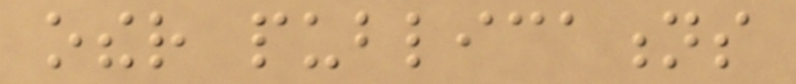other publications
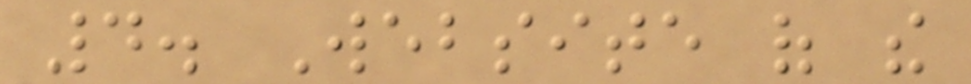4. Website of the
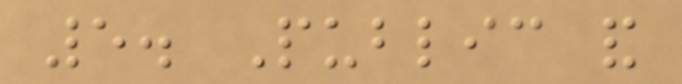5. Public and
